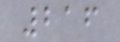216
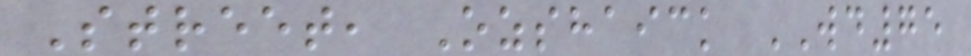Street, Ozshaick WD75
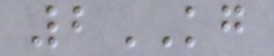2KG
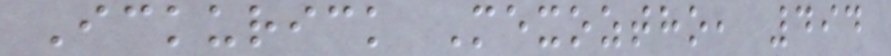Ickurick Mexoztho, 494
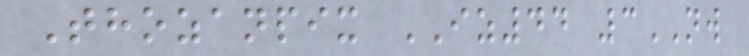Thozanpix IZ44 3NW
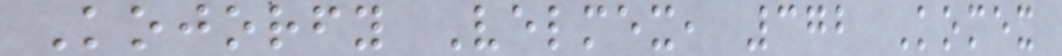Kojorfy Velmex, 372 Komex
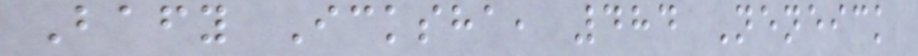Bafy Icksha, 484 Neneick
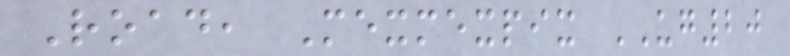Road, Mexmexpix UG20
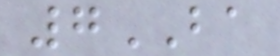7BA
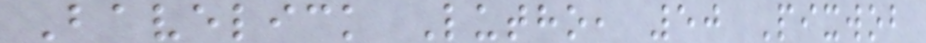Bavelick Lutho, 50 Pixwob
